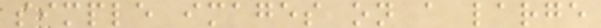simple images on a large
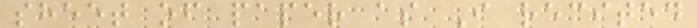sheet of paper as I recited
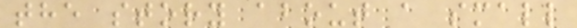the story about a small
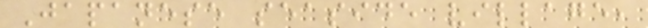Japanese seaside village,
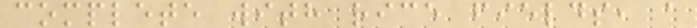complete with rice fields, a
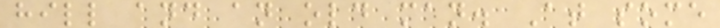hill and an old man. At some
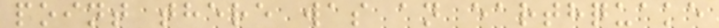point there was an earthquake
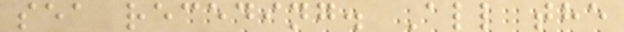sea receding. All the
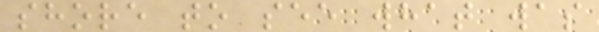shore to see what was
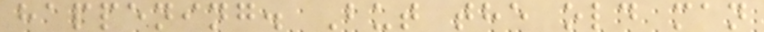happening. But the old man
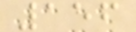156
